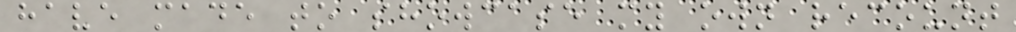have made to showcase my own recount
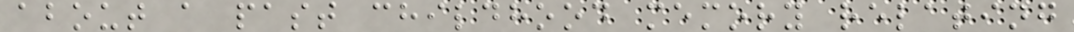about a past childhood memory relating
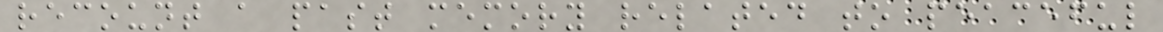recount a past memory related to peaceful
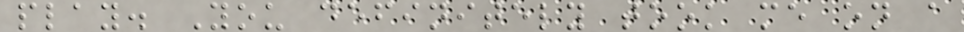play. You definitely took me on a
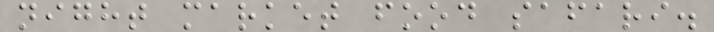night market food safari.
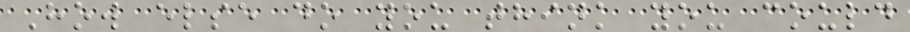How else do you think you could
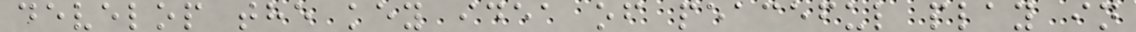develop the key idea of peaceful play in
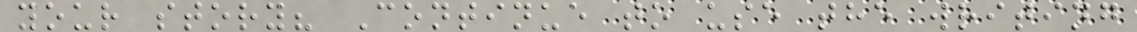your story? Continue to use the writing
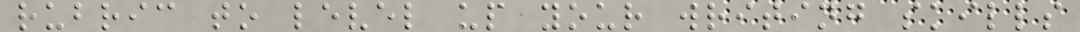rubric to level up your writing skills
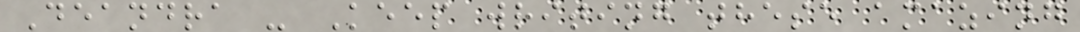Deandra - Keep writing these amazing
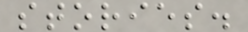stories.
